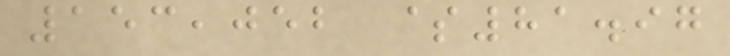153,052 $81.97
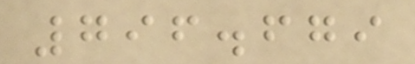796.679
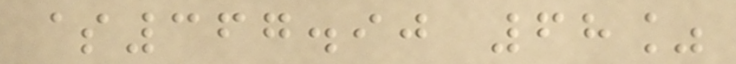$367.90 68%
